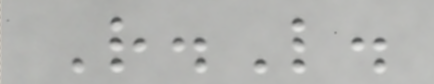R.L.
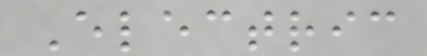Electric
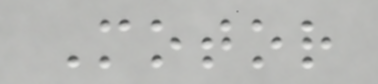Motor
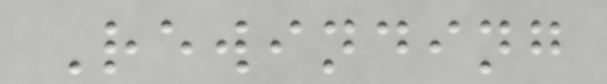Rewinding
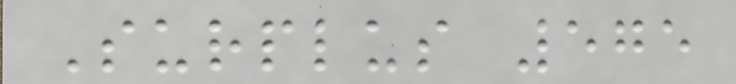Surplus 575
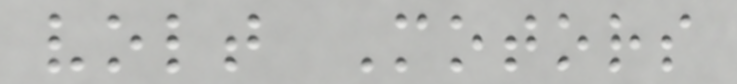volt Motors
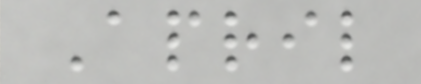April
